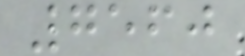7560
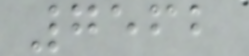7562
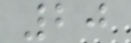20
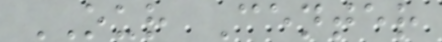OUR Center
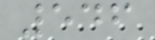546
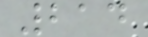214
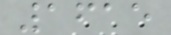1615
